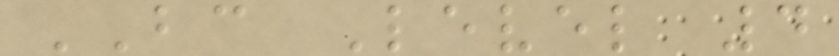BC Level 4
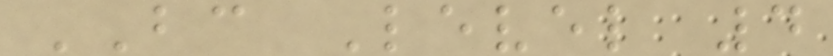BC Level 4
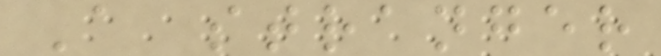A stranger
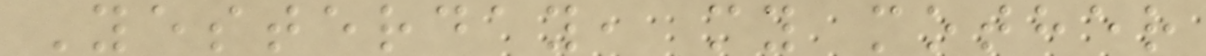Yesterday, my mother
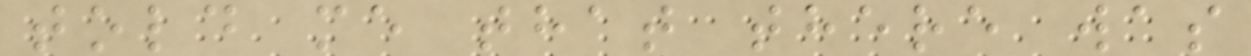told me that there was
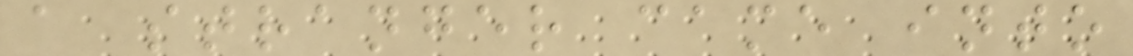a stranger came into
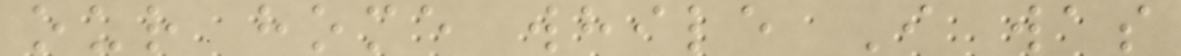our home while I was
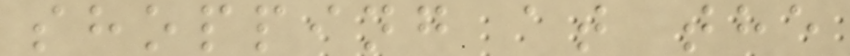shopping at the
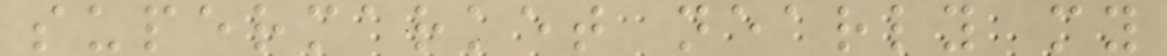supermarket nearly my
